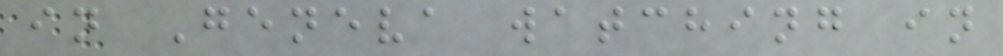in Geneva watching in
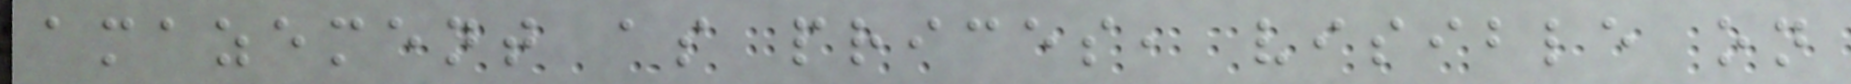amazement as prices, visible on
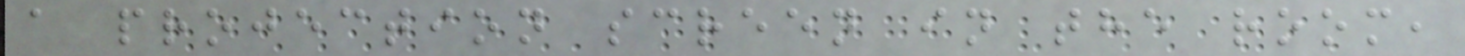a projection screen in the room,
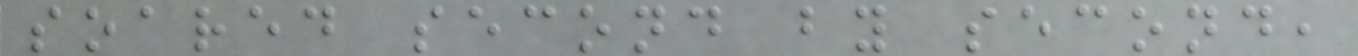soared second by second,
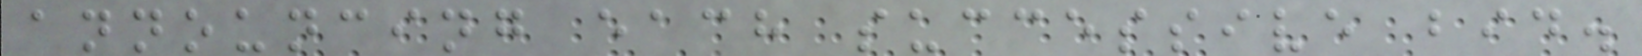announcing each successive bid.
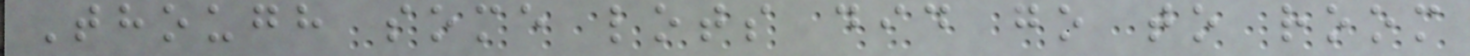Though some lots did go to room
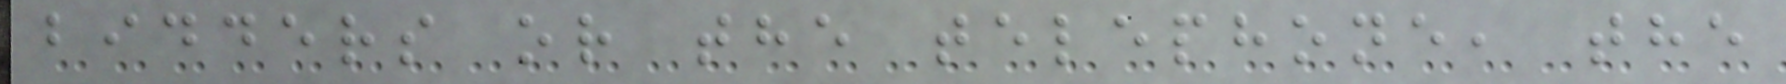bidders or the telephone, the
